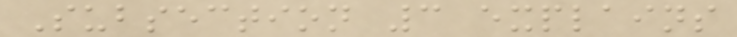Subsection 3 explains
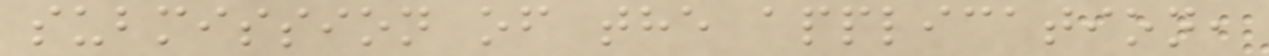submission of the application,
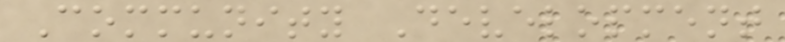Community Development
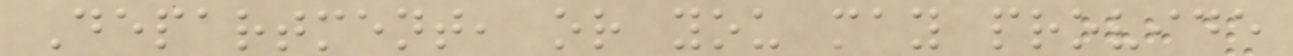Department, or you may provide
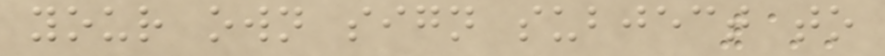your own sign subject to
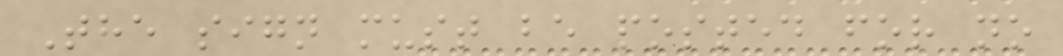The sign must be posted for no
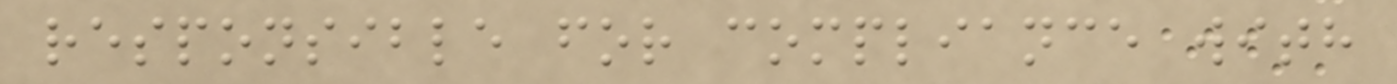responsible for compliance with
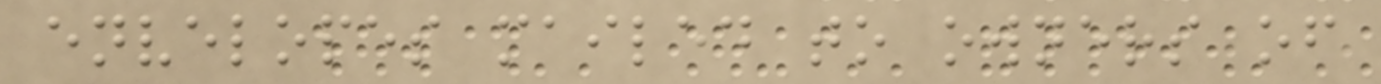envelopes mailed to owners of
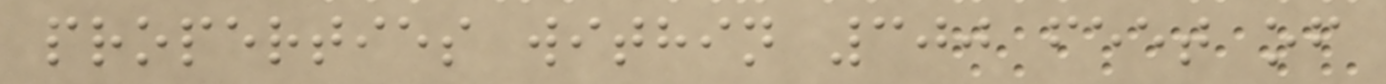properties within 300 feet of
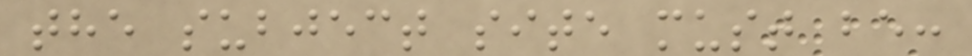the subject site must be:
